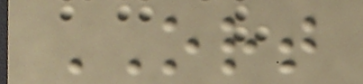ORT
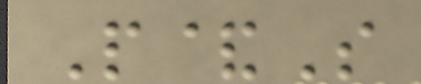P&S
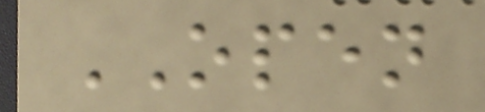OPEN
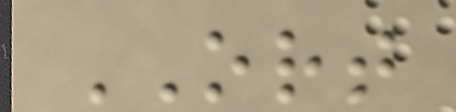ORT
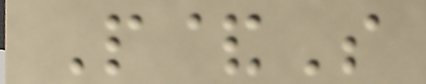P&S
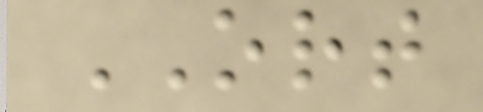ORT
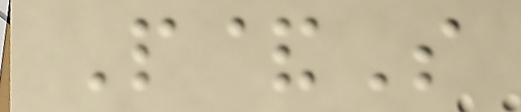P&S
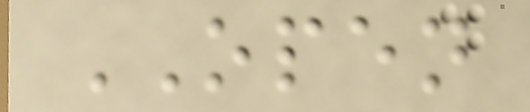OPEN
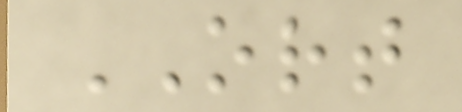ORT
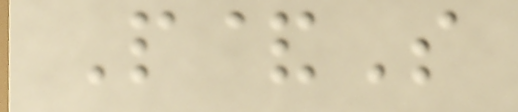P&S
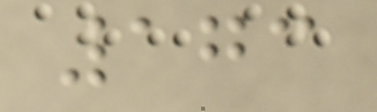173
